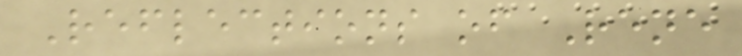Reflections of Rene
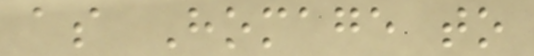as Homage to
